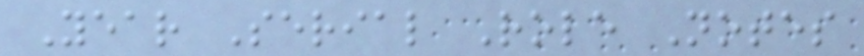Year Serial Role Notes
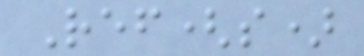Ref(s)
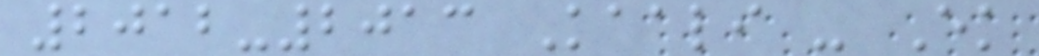2012-2013 Kaali - Ek
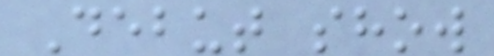Debut show
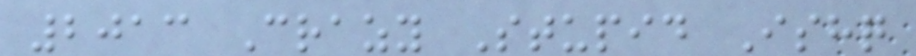2013 Crazy Stupid Ishq
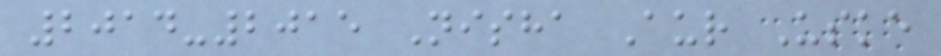2014-2015 Nisha Aur Uske
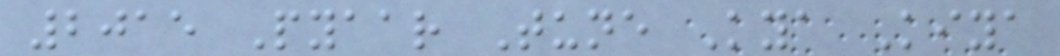2015 Pyaar Tune Kya Kiya
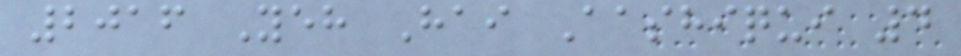2016 Yeh Hai Aashiqui 4
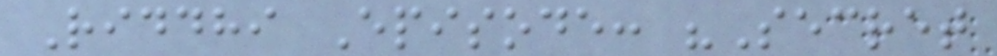Riddhi Episode: "Secret
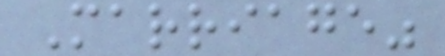Marriage"
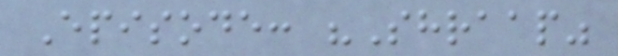Episode: "Shraap"
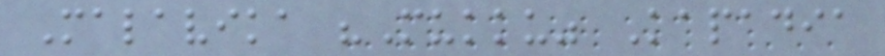Malavika "Mukku" Kapadia
